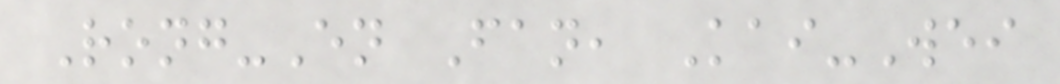Rong-En Fan, Kai-Wei
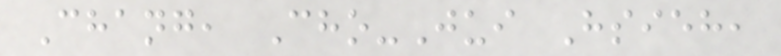Chang, Cho-Jui Hsieh,
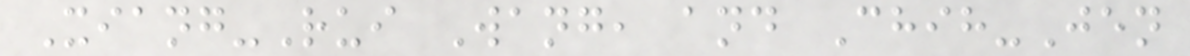Xiang-Rui Wang, and Chih-Jen
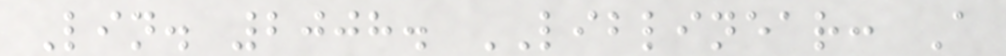Lin. 2008. LIBLINEAR: A
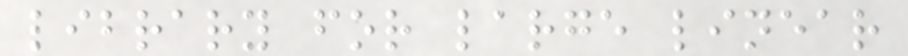library for large linear
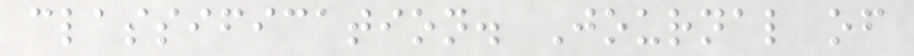classification. Journal of
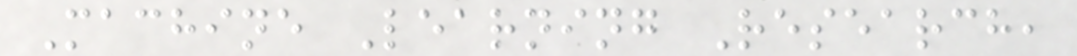Machine Learning Research,
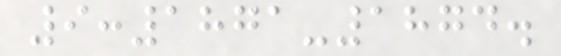9:1871-1874.
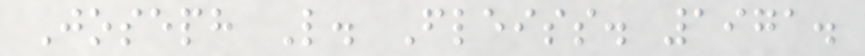Joseph L. Fleiss. 1971.
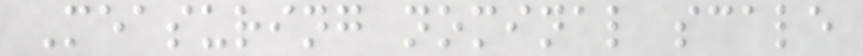Measuring nominal scale
